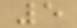5
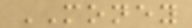MONEY
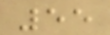55
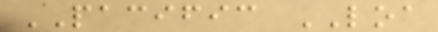PACIFIC LOA
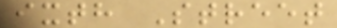ixth Street
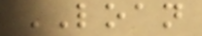LOAN
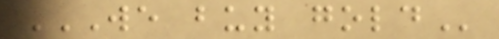WE BUY GOLD
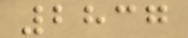2837
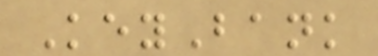KeyBank
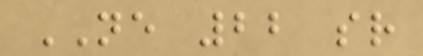NE 22 sr
